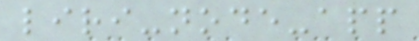liri-node-app
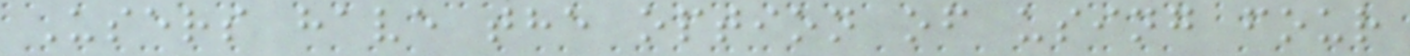Users have the option of using four
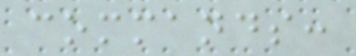commands:
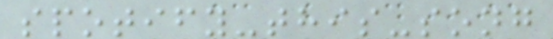spotify-this-song
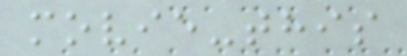movie-this
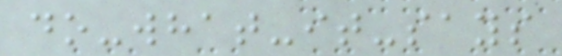do-what-it-says
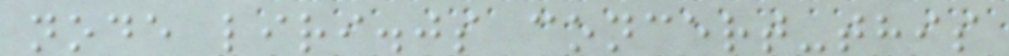node liri.js concert-this
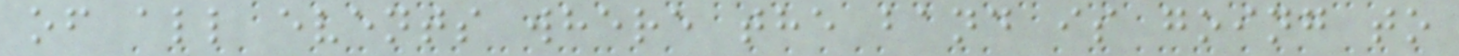of all events where the band is going to
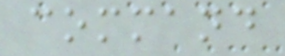command
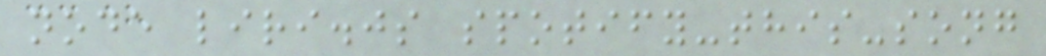node liri.js spotify-this-song
